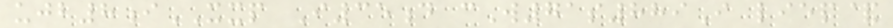ujb8iXXP I35d cW71s889I liep&
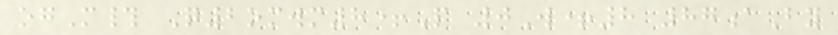ogM# Q2omwm8+P 0W+8 87aBy
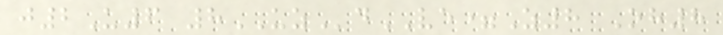j2U6 8UZdVE=Z8 Oh8
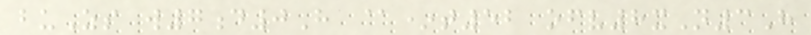buZs w7d0H @*t52 ofv8xN3H
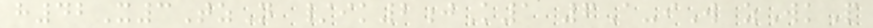h42X3TzN /ik2jK1 6A-iW zWkP
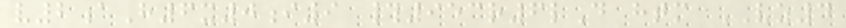v2aH6x0i9 #953r6lD htm VZ4
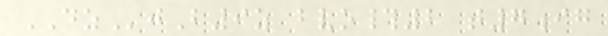DZjB9z bvo#2 t7ig
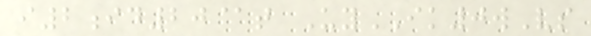i2id20@t UyIK0wVs
